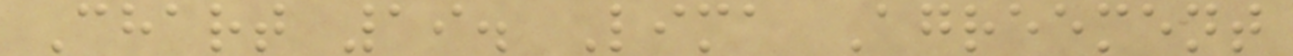Chart 19. Lima Agreement
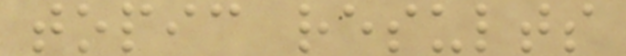topic results
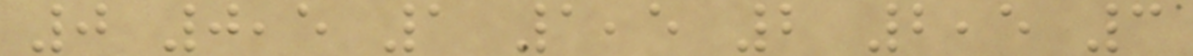0 0,5 1 1,5 2 2,5 3
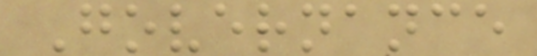Governance
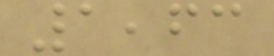1,63
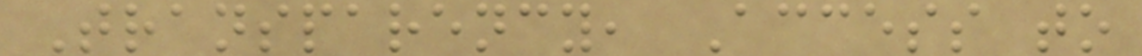Transparency, Access to
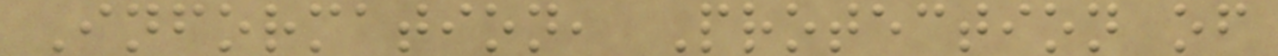Information, Protection of
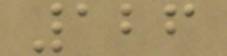126
